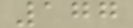177
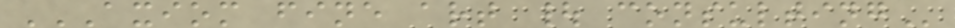AXIOM FINE ART | CONSULTING
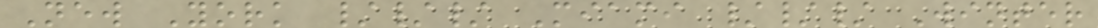New York /// Miami /// Winter
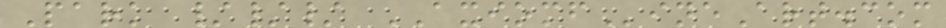Park /// AXIOMFineArt.com
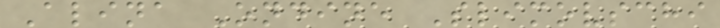Alina Ondine Slimovschi
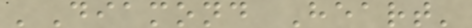'Diamond Heart'
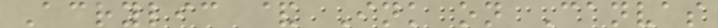Acrylic & Ink on Canvas
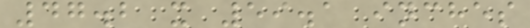47.2 x 59.1 inches
